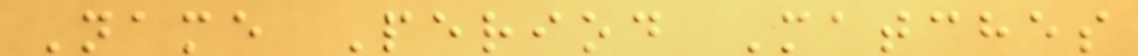Name Period Matches
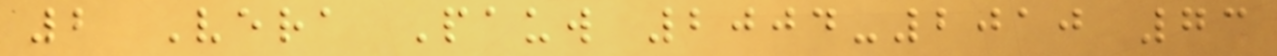2 Vera Pauw 2004-2010 73
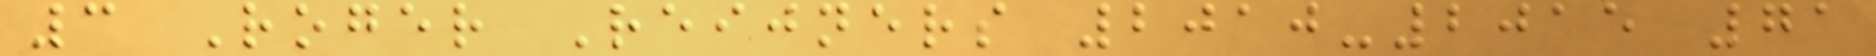3 Roger Reijners 2010-2015 71
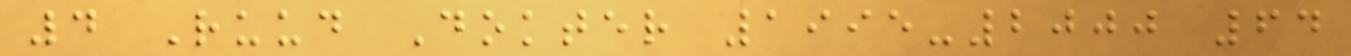4 Ruud Dokter 1995-2000 64
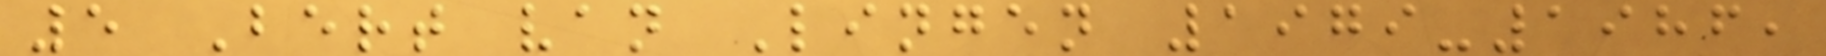5 Bert van Lingen 1979-1986,
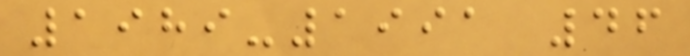1989-1991 46
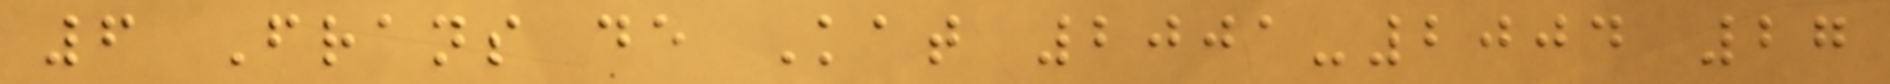6 Frans de Kat 2001-2004 27
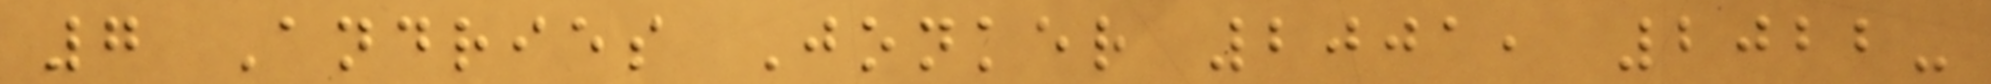7 Andries Jonker 2001, 2022-
